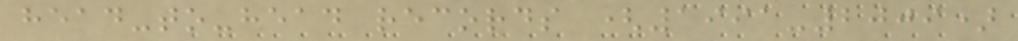head-to-head records (1991-2009)
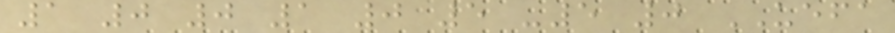1 0 0 1 0 5 -5 0 UEFA
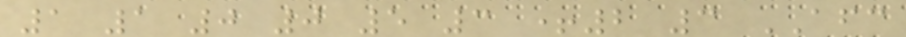1 1 0 0 5 3 +2 3 AFC
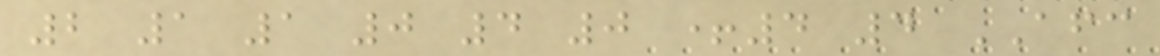2 1 1 0 4 0 +4 4 AFC
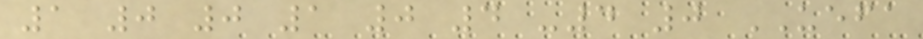1 0 0 1 0 4 -4 0 UEFA
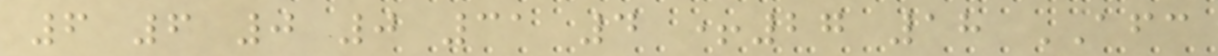6 6 0 0 31 4 +27 18 AFC
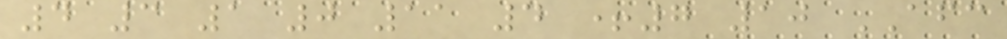4 3 1 0 11 4 +7 10 AFC
